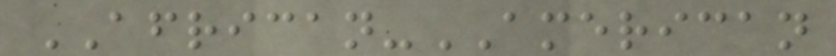AFRICAN-AMERICAN
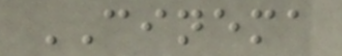CINEMA
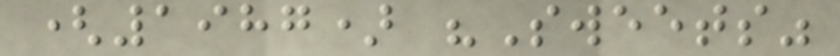(1987) "Sweets"
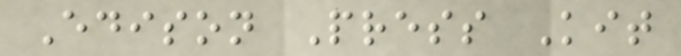Edison Press Kit
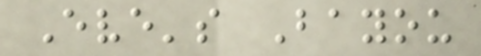Eve's Bayou
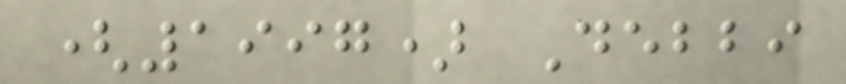(1997) Debbi
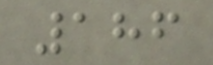186
